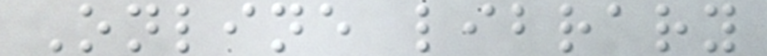Online library
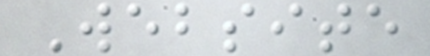Website
